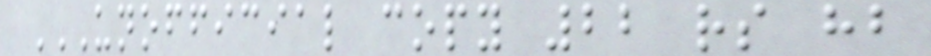UNOFFICIAL COPY 22 RS HB
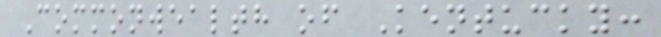Commonwealth of Kentucky:
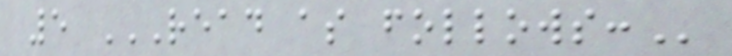5 READ AS FOLLOWS:
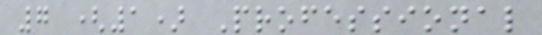7 (1) Professional
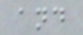and
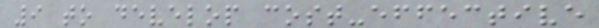9 to develop cost-effective
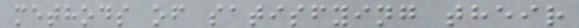methods of satisfying their
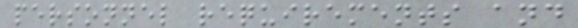personnel requirements and
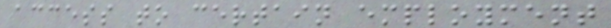access to certain employment
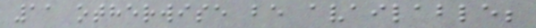11 otherwise be available;
